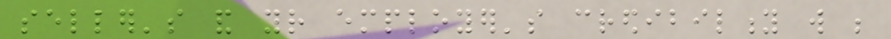seller's and your employer's credibility will be
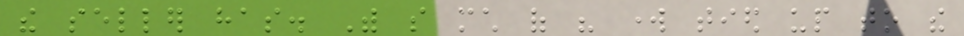the seller has. With so much of his work tied up to the
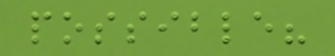possible?
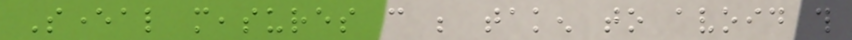Several measures can be taken to avoid this
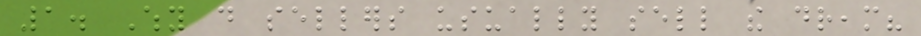1. Why do sellers usually sell the dream?
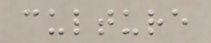culture
